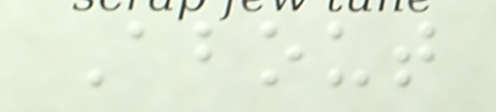About
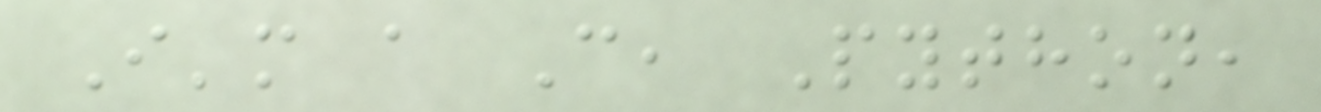I'm a C, Python,
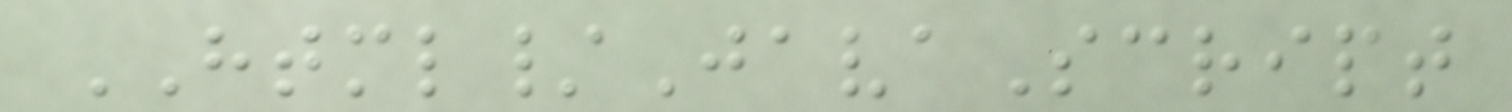HTML/JavaScript
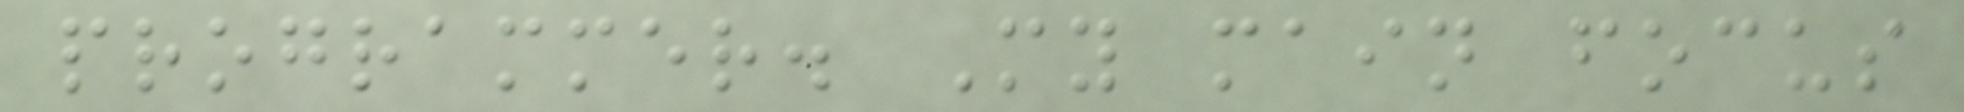programmer. My main focus
